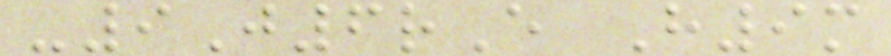-9J6rE H9m
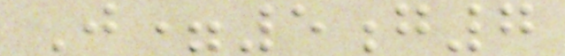J=5g7
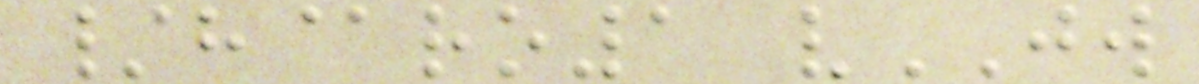/h@ro1 vJW
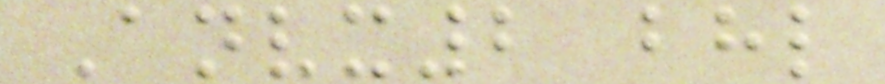Anvx2 bhl
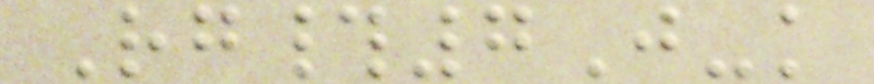Rg#7J-k
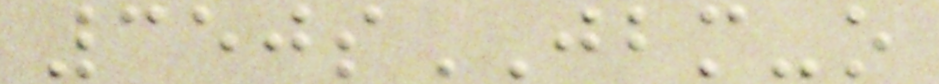350sJBM-o
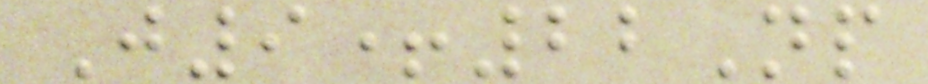J9+22Np
